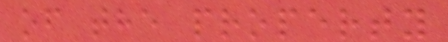of the property
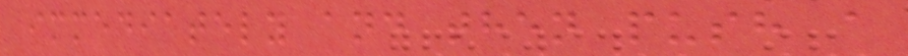immediately and then push a
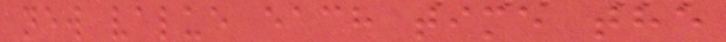new value each time the
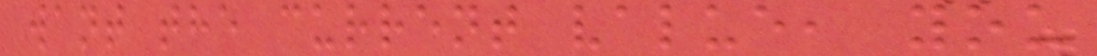want the current value, you
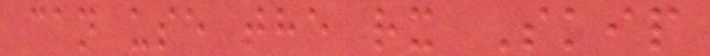can use the rx Skip
